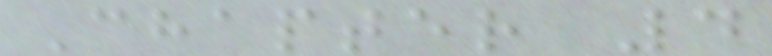Chapter 4
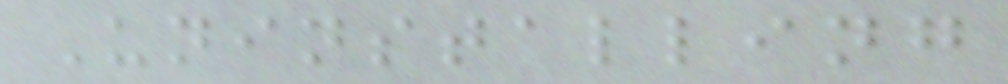Uninstalling
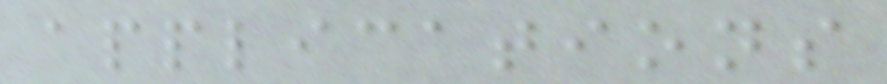applications
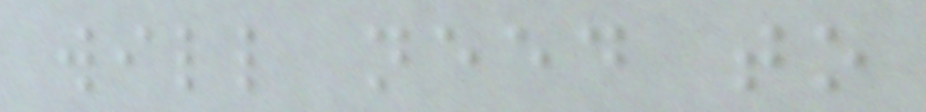will need to
